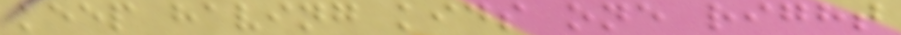keep having kids one right
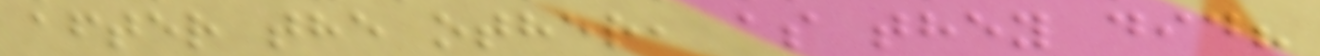after the other, as they did?
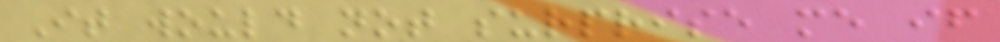It would not surprise me if
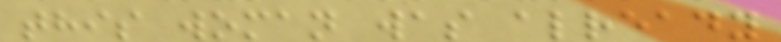this woman was already
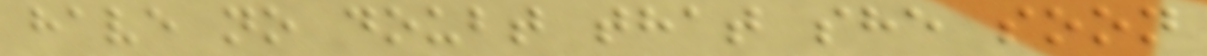have no doubt that she soon
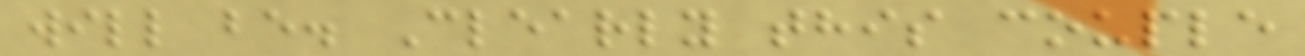will be. Clearly this couple
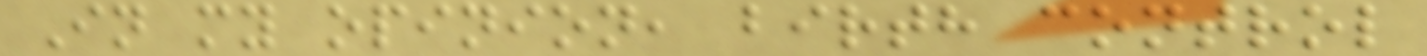In my opinion, birth control
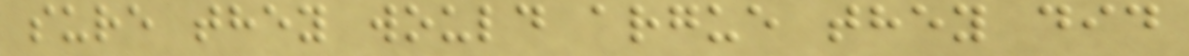sure they would argue they did
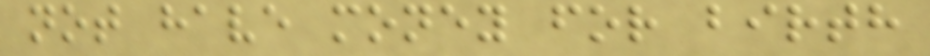not have money for birth
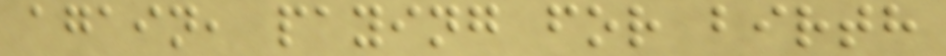again, paying for birth
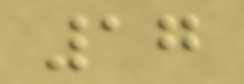17
